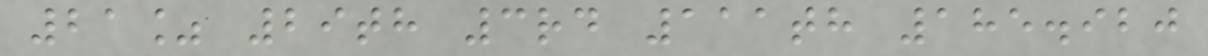21% 29th 3rd 111th 185.920
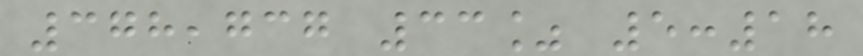378,737 33% 5:18
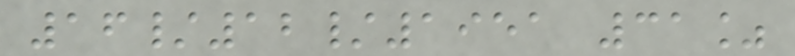16/12/1951 31%
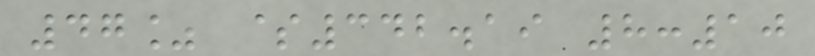47% $342.19 8:10
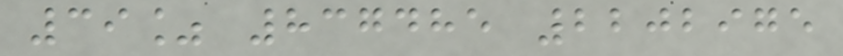39% 837485 2202975
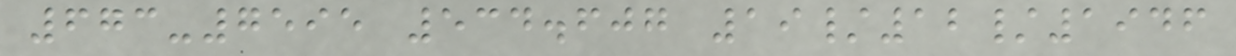673-7595 534.607 19/12/1946
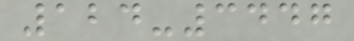124-3447
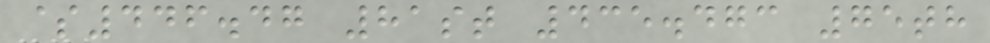$446.47 81st 435.473 75th
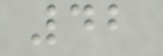42
